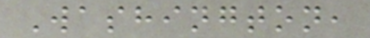Washington,
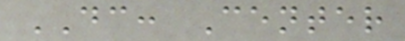DC: Center
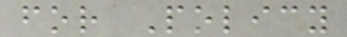for Policy
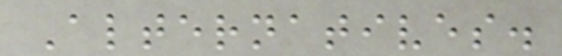Alternatives.
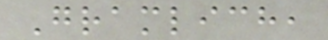Gramlich,
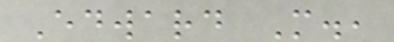Edward M.,
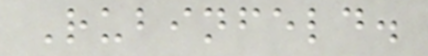Rubinfeld.
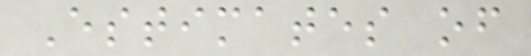Estimates of
